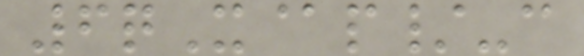6qX@p/-c
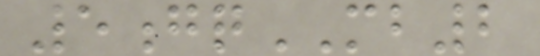5gqMB2
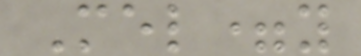Mel=y
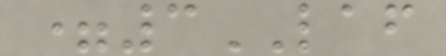=3LAF
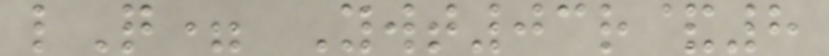lQ= Ywt03r&8
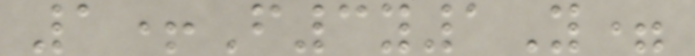1+F3y1Y=
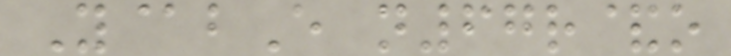Y@bE n67r&o
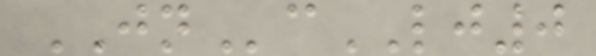JNcLJ0
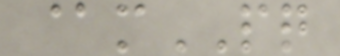@mPQ
